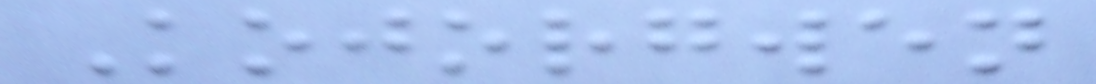Kojorgwen
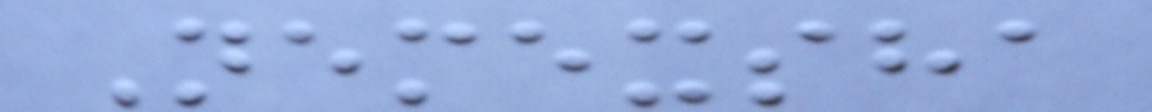Nemexsha
